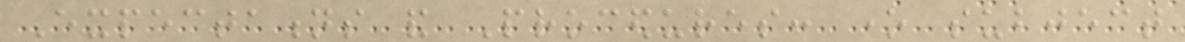Expectations and Procedures: one subject
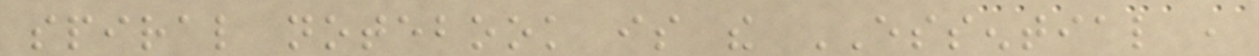spiral notebook is the ESSENTIAL ,
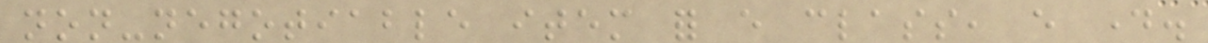non-negotiable item for every class, every day.
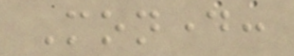Monday:
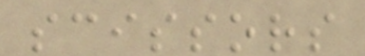scissors
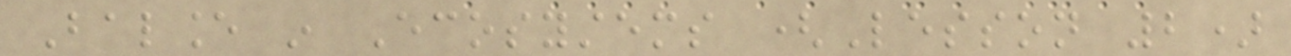Balance in Ecosystems (Lesson 2)
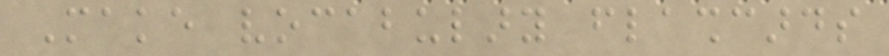Make vocabulary flashcards
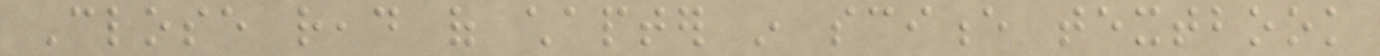Close read of chapter in science textbook
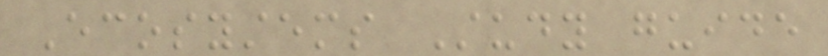Ecosystems Study guide
